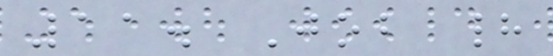11. Job had
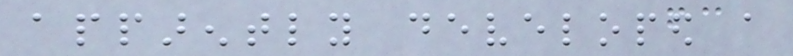apparently developed a
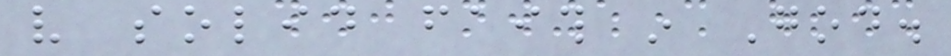very solid faith in God.
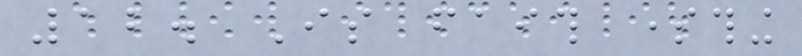12. Is faith something
